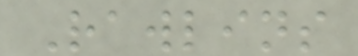Rawlins
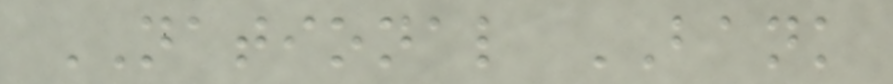NATIONAL BANK
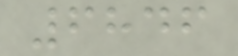6846
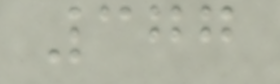377
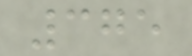375
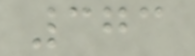373
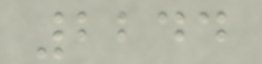2244
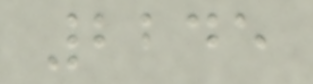2245
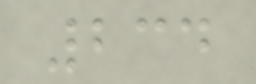234
